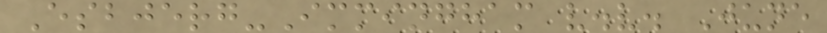Esbjerg-Immingham v.v. June
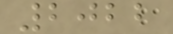2022
